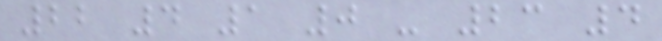22 4 1 0 - 23 4
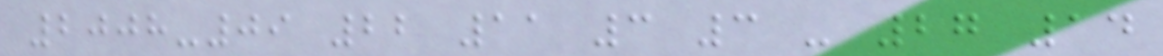2008-09 22 11 3 3 - 27 14
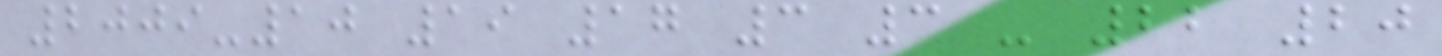2009-10 19 17 3 3 - 22 20
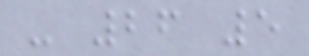- 26 5
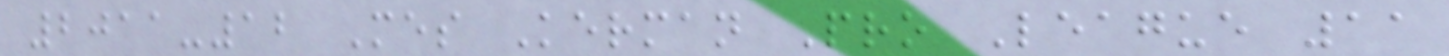2011-12 Mes Kerman Pro League 11
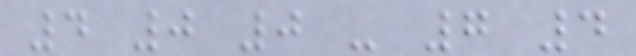4 0 0 - 7 4
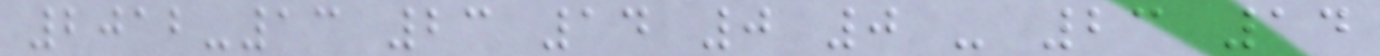2012-13 23 14 0 0 - 23 14
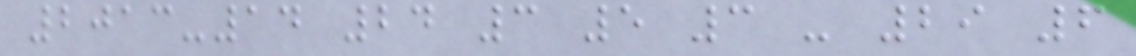2013-14 24 3 5 3 - 29 6
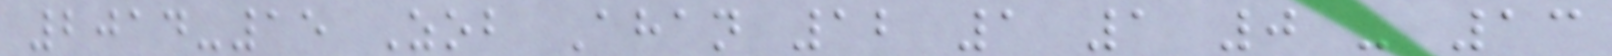2014-15 Zob Ahan 12 1 1 0 - 13
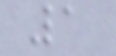1
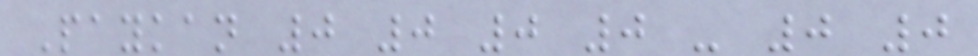Paykan 0 0 0 0 - 0 0
